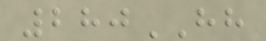280HH
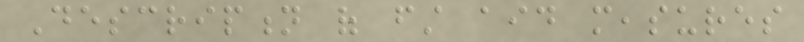Description of first aid measures
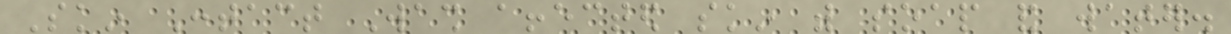Skin Contact Wash affected skin with soap and water.
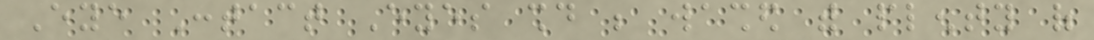Eye Contact Eyes should be washed with plenty of
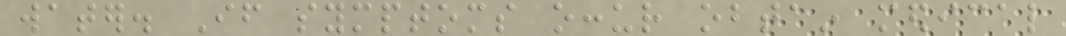water. If symptoms occur obtain medical
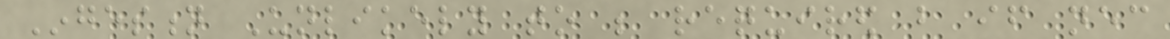Ingestion Unlikely to be required but if necessary
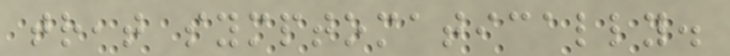treat symptomatically.
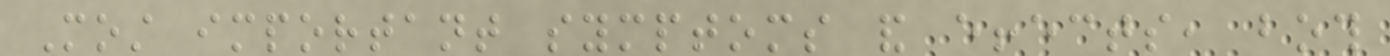Most important symptoms and effects, both
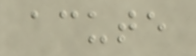acute
